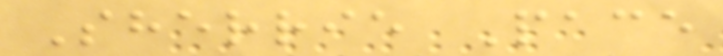Sherrie Pace
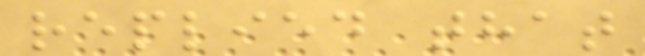replied that
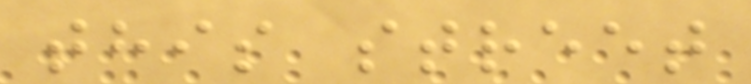this street
